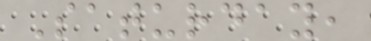Saturday,
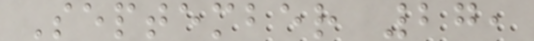September 27,
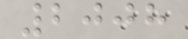2008
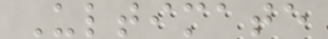Ultimate
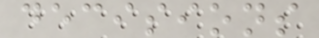decisions
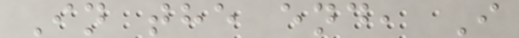In the end, I
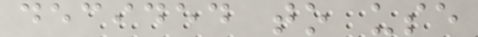decided to use
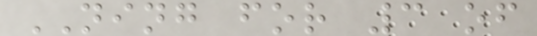NING for 3 of
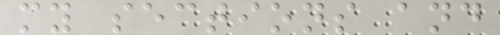my sections and
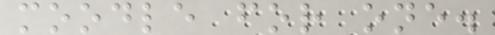moodle for one.
